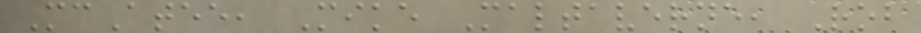McAtee, Mike Maltaverne, Rob
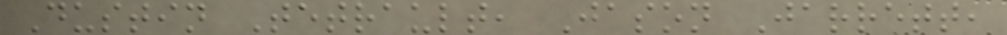Dustin Tetrault, Jason Jarrett,
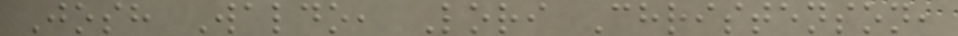Josh Waldo, Lori Christenson,
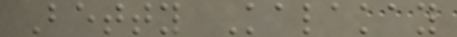Betty Kalakay
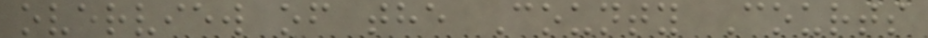overview of the County Courts
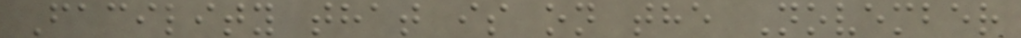Facility that is on the November
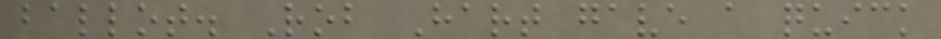ballot. Rob Hart gave a quick
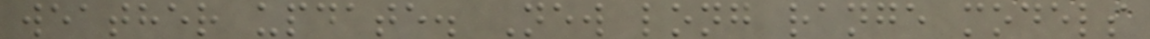weather update. New long range models
